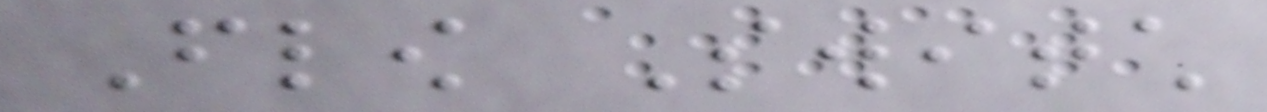Flow Switch
